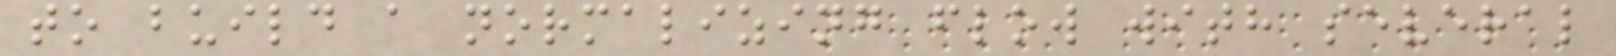to build a normalizing flow with several
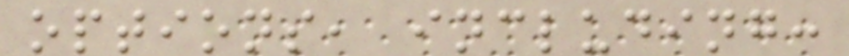options, including:
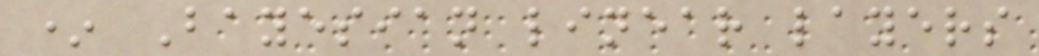* Bayesian linear layers
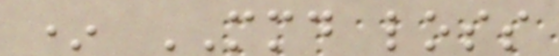* MMD loss
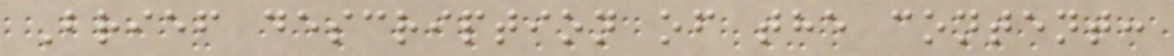Brief description of the content:
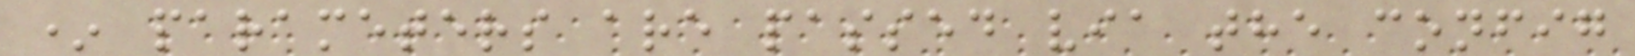* parameters are passed via the config
